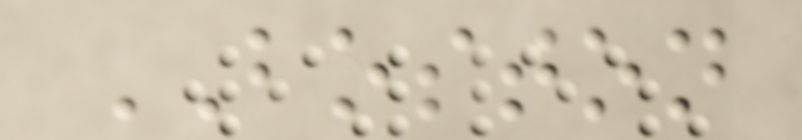BOSTON
